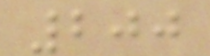200
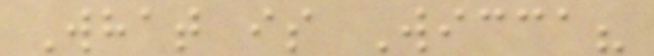What is Wicca?
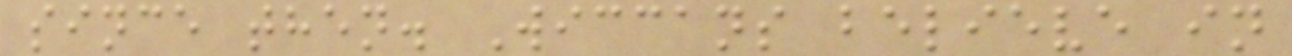since then. Wiccans believe in
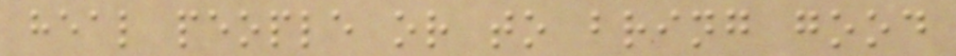heal people or to bring good
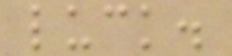luck.
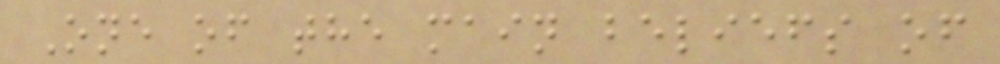One of the main beliefs of
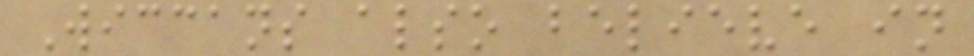Wiccans also believe in
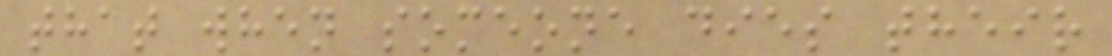that when someone dies their
